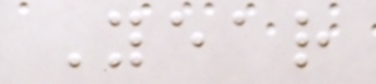Year
